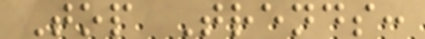Top Trends:
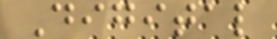Digital
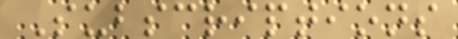Subscriptions
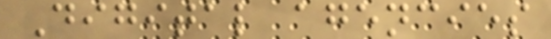Digital agencies
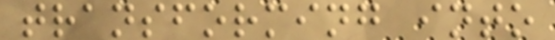transforming into
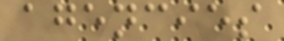agencies
